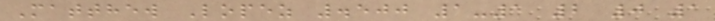Matthew Lopez .500 1-1 2 0 1
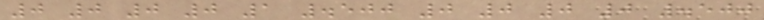0 0 0 0 1 .500 0 0 0 0 .500
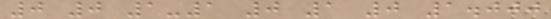0 0 1-1 0 1 0 1.000
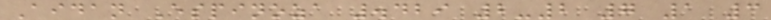Aidan Espinoza .429 2-2 7 1 3
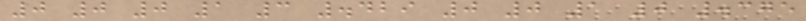0 0 0 1 3 .429 0 0 1 0 .375
